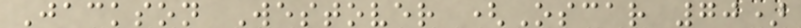Jackson Westover (Oscar 70)
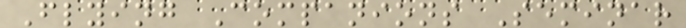Flying Companions Seminar
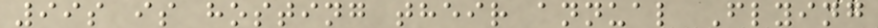99s is hosting their annual Flying
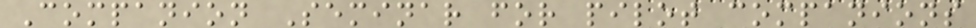Companion Seminar for pilot companions
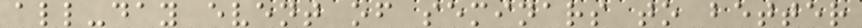all-day event of seminars to better
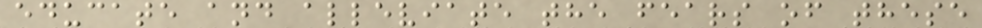educate and alleviate the fears of these
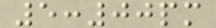5:00pm
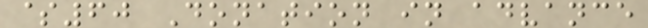$60 Donation in advance
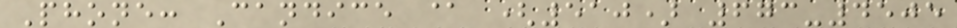Phone: Candice @ (510) 673-4505
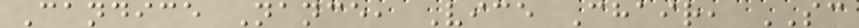Candice Nance, Vice Chair, SC
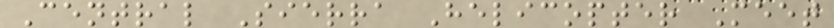Central Sierra Helicopter Meet
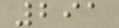291
